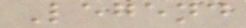Legend
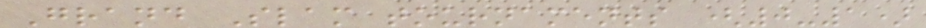Grand Slam tournaments (0-1)
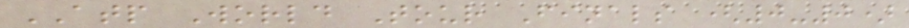ATP World Tour Finals (0-0)
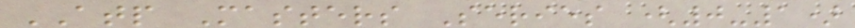ATP Masters Series (0-1)
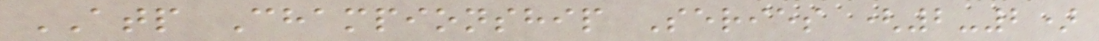ATP Championship Series (2-2)
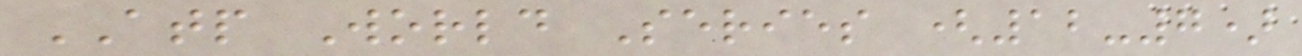ATP World Series (12-7)
